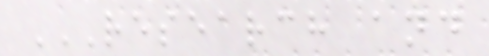RESEARCH AND
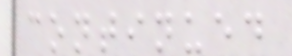continued
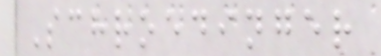Schroedinger
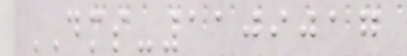DMS-1109017
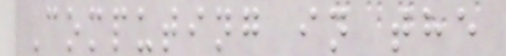Computing in the
